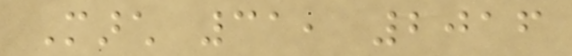March 31, 2016
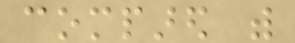compared with
